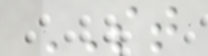ST
